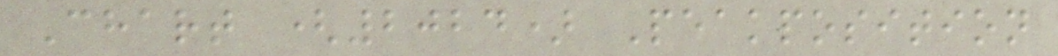Chart (2024) Peakposition
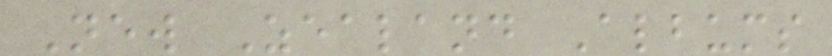New Zealand Albums
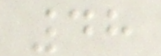48
